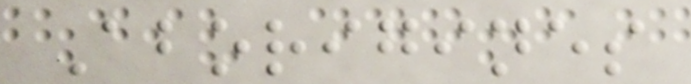Aborigines
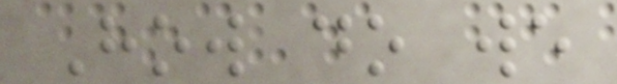How do we
